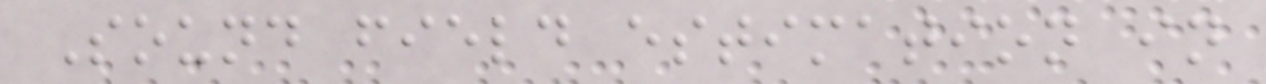Sound field estimation in
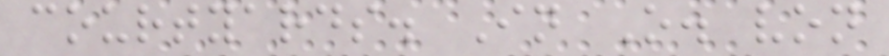courtyards. In O. von
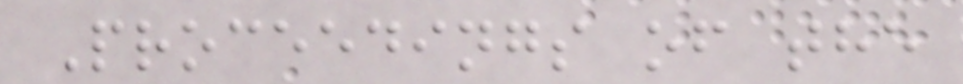Proceedings of the
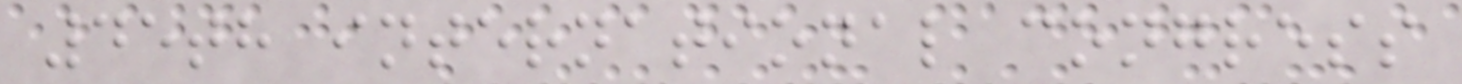45th international congress
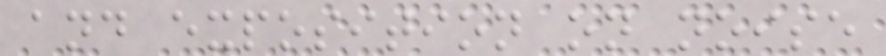and exposition on noise
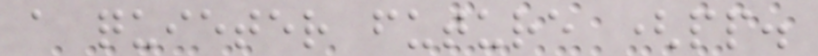a quieter future (pp.
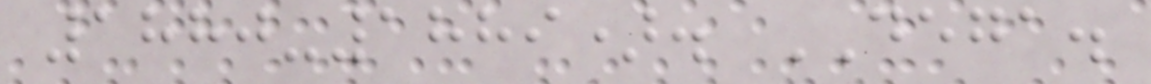1880-1889). DEGA.
